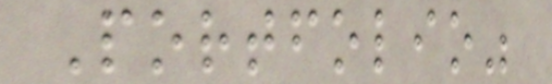Portfolio"
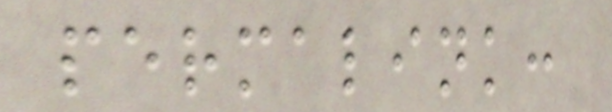permalink:
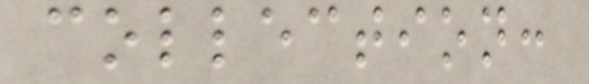collection:
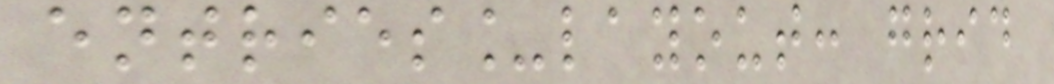entries_layout: grid
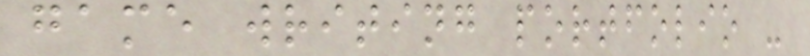game writing portfolio -
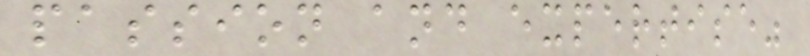passion and expertise"
